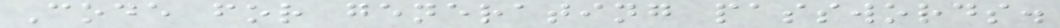Code for generating passwords.
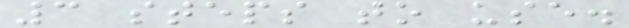3 steps to use.
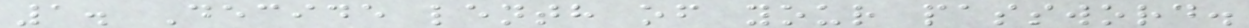1. Decide lenth of your password.
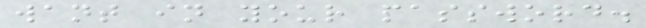want in your password.
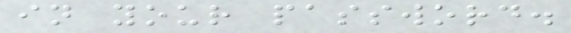in your password.
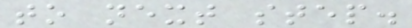to next step.
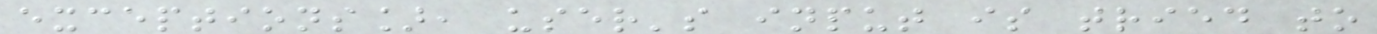exceptions], user's input is tried to
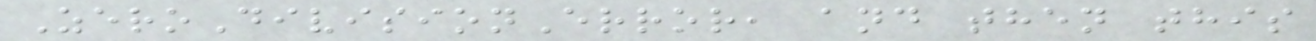ZeroDivisionError, and then this
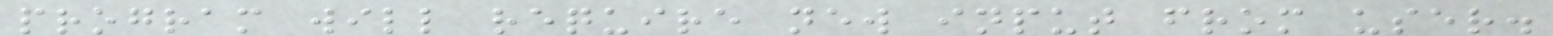program will require new input from user.
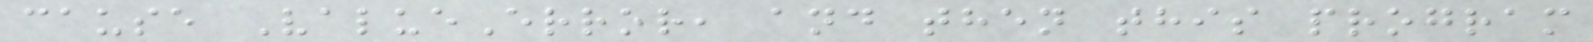cause ValueError, and then this program
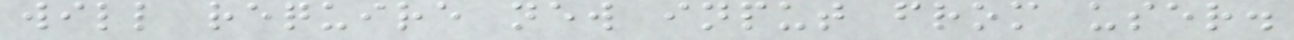will require new input from user.
